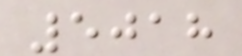5018
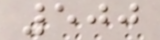500
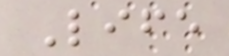Life
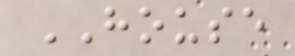HOUSE
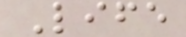Life
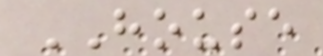HOUSE
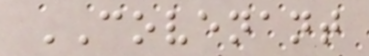COVENANT
